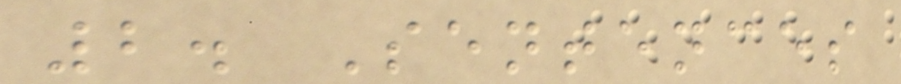2. Sentences
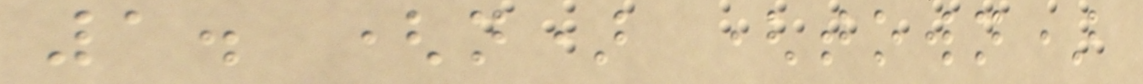1. (n) (town)
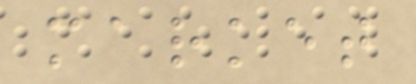market
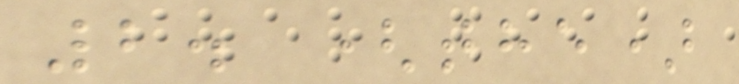2. (the)
